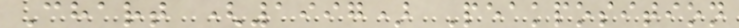Chart (1997) Peakposition
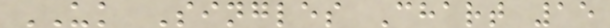UK Singles Chart 15
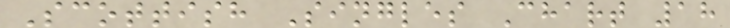Scottish Singles Chart 18
